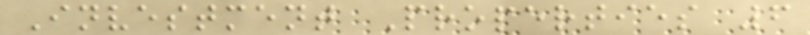Investment Properties 6
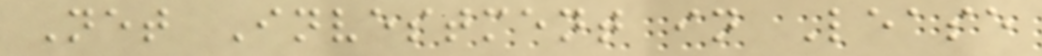Net Investment in Lease
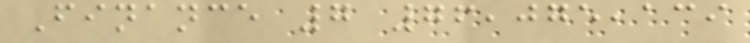Finance 7 76,075,139
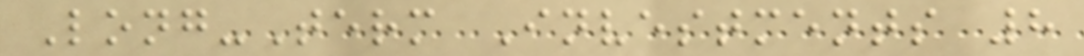Long-Term Investments 8
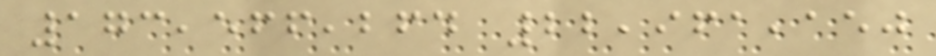173,566,264 22,961,150
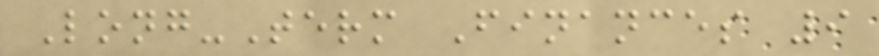Long-Term Finances 9
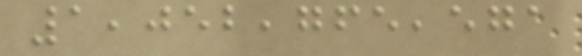1,052,765,571
